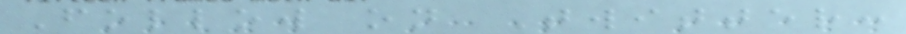Follow on Twitter:
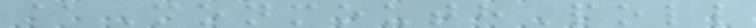@MonmouthPoll
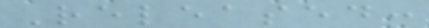Released:
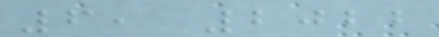6, 2022
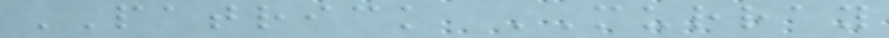PATRICK MURRAY
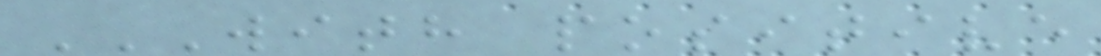WITH POSITIVE
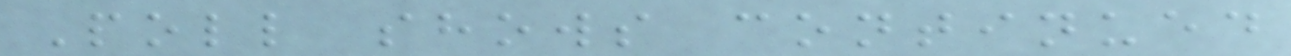Poll shows continued
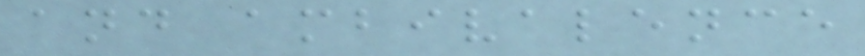and ambivalence
